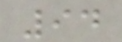94
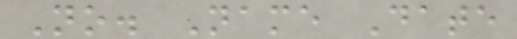No. Name Date
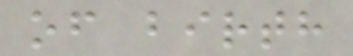of birth
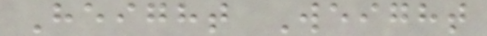Height Weight
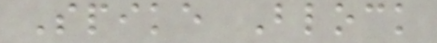Spike Block
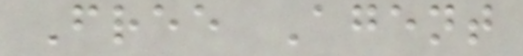Free Agent
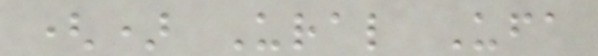() Ural Ufa
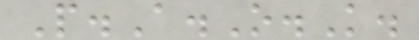P.A.O.K.
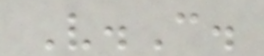V.C.
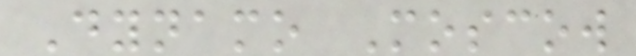Dynamo Moscow
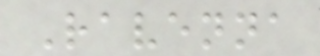Ravenna
